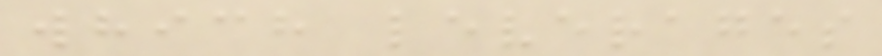which leverages
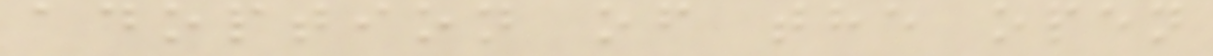adoption of the open
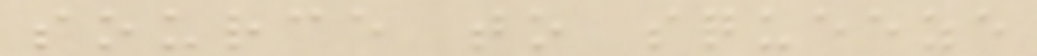source to squeeze
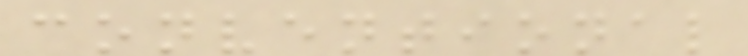conventional
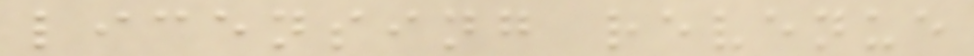licensing revenue
